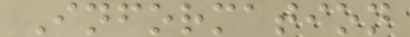Information
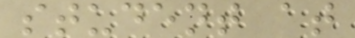student at
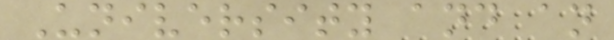University and an
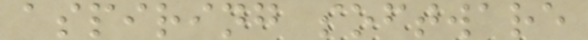aspiring software
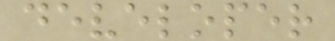developer
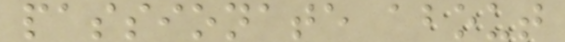passionate about
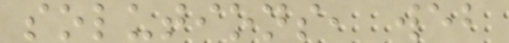solutions, web
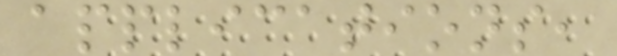applications,
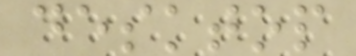desktop
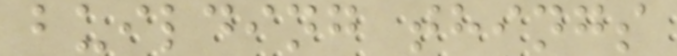building things
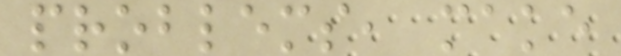problems, make
